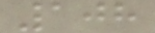108
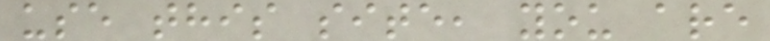use this site, you are
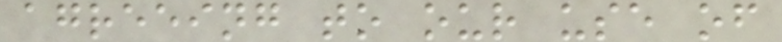agreeing to our use of
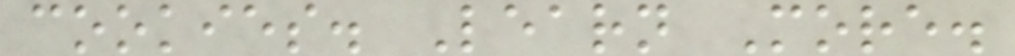cookies. Learn More.
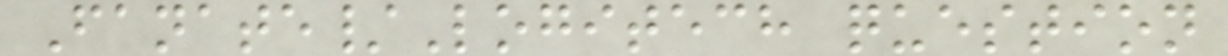Fanate/Logitech question
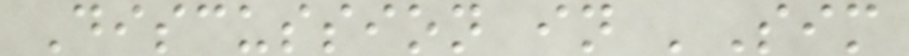Discussion in 'Sim
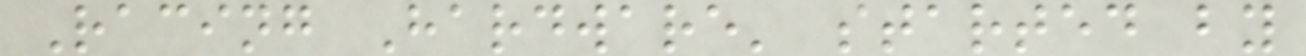Racing Hardware' started by
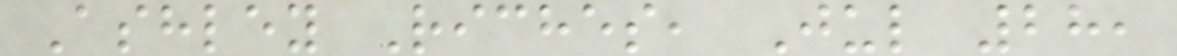Ashley Riches, Jul 28,
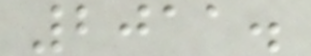2011.
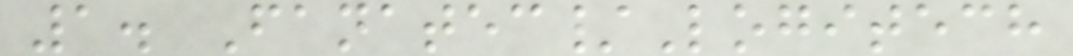1. Fanatec/Logitech
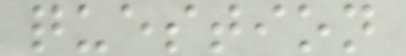question
